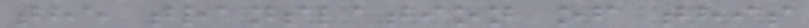the translation of this
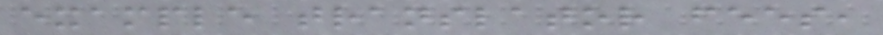example translator fees,
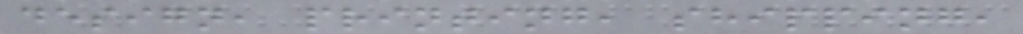design, printing, shipping,
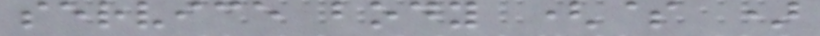service body ($ )
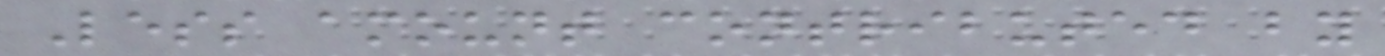Less amount contributed by
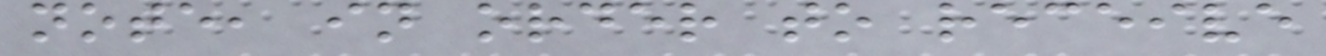note, in order to receive
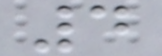4
